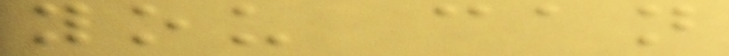you can
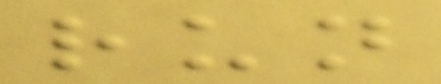run
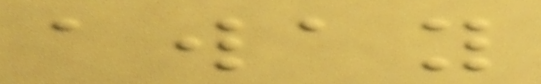away
